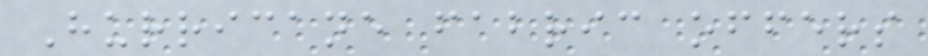Hurricane fabric offers
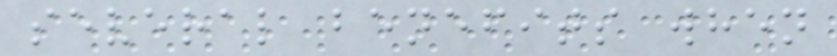several benefits when
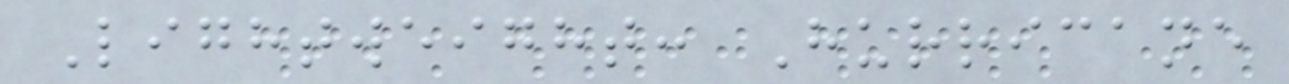Lightweight: Hurricane
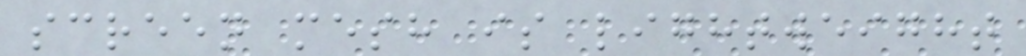screen mesh is lightweight
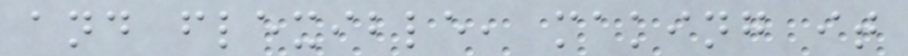and flexible, making it
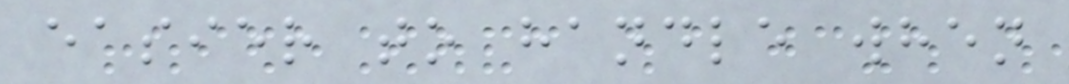easier to handle when
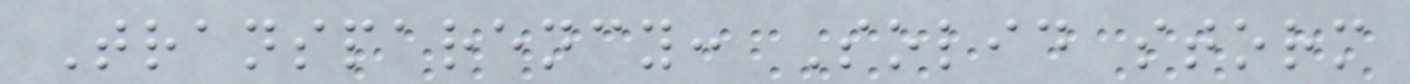Transparency: Solid storm
